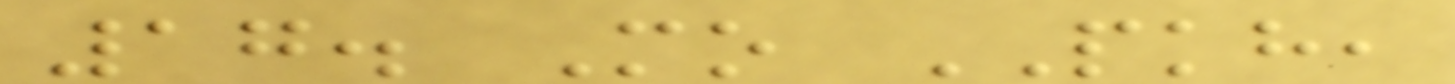17. Mo PKH,
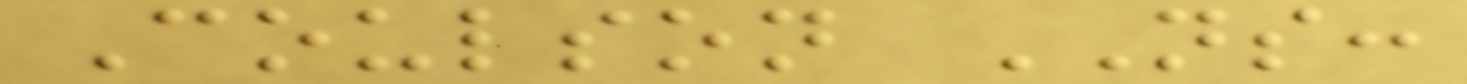Coulson NS:
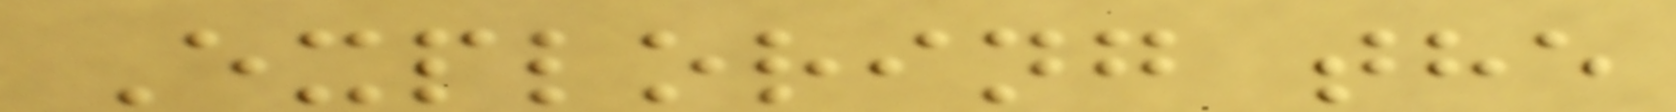Exploring the
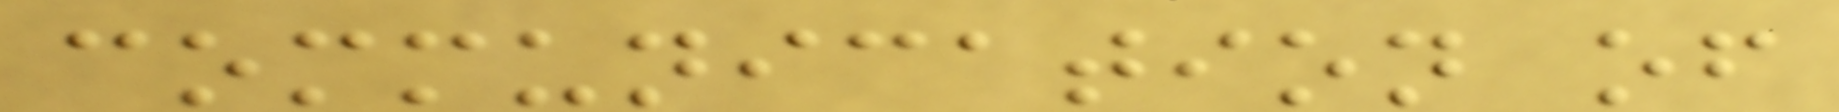communication of
